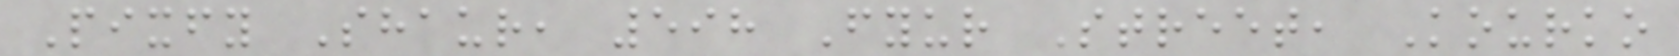Pixfy Shaur, 598 Fyur Street, Kourko
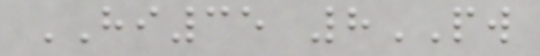HI35 8PW
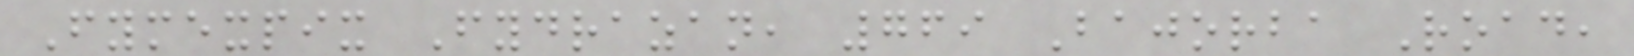Fymexpix Fydrazan, 769 Bajorba Road,
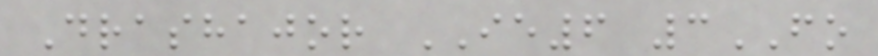Drashajor IE6 3FO
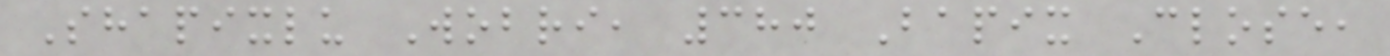Shapixlu Wobri, 380 Bapix Close,
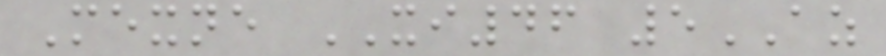Mexne XI46 5AZ
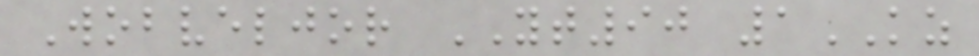Wobveljor YT90 1KZ
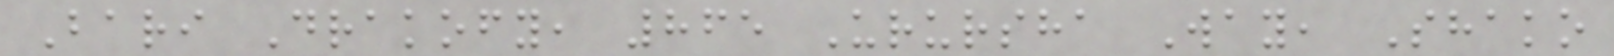Bari Drakofy, 865 Urursha Way, Shako
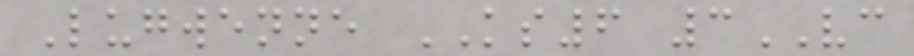Lugwenne KS6 3VC
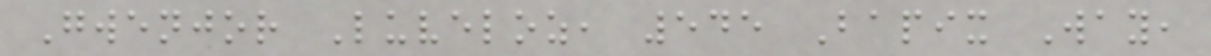Gwenjor Luveloz, 545 Bapix Way,
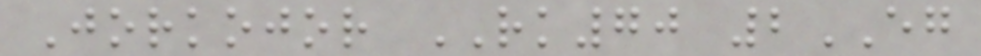Jorkojor RK70 2EG
